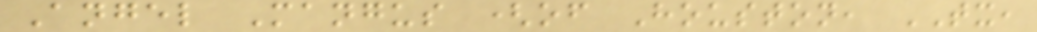Angel Mangus (of Houston, TX,
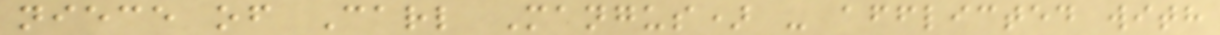niece of Carl Mangus) - afflicted with
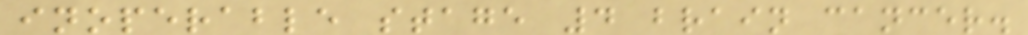inoperable stage 4 brain cancer.
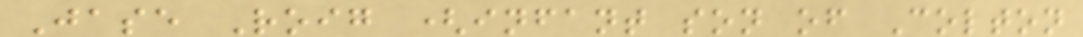Jase Roig (infant son of Colton
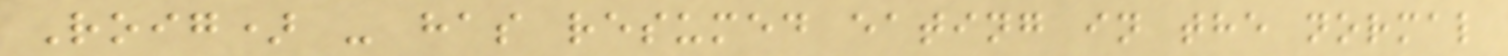Roig) - has resumed eating in the normal
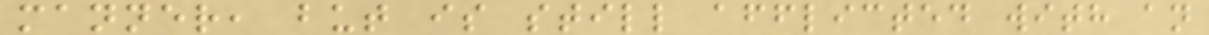manner, but is still afflicted with an
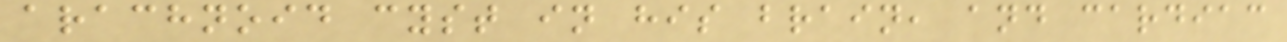arachnoid cyst in his brain, and cardiac
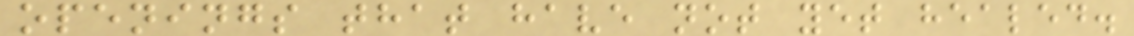openings that have not yet healed.
